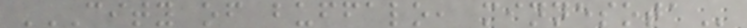CITY OF BUFFALO, MINNESOTA
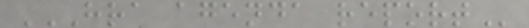HRA AGENDA REPORT
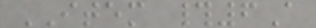ITEM #6A
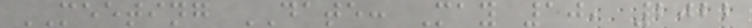MEETING DATE: May 10, 2022
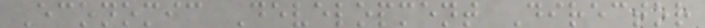Economic Development Director
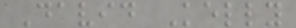David Kelly
